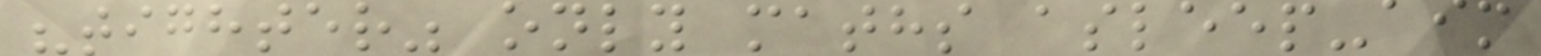"tighter" only maths asleep-aim
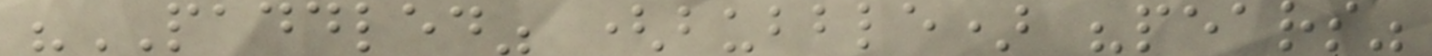"PADDLED" (bubble) "pears"
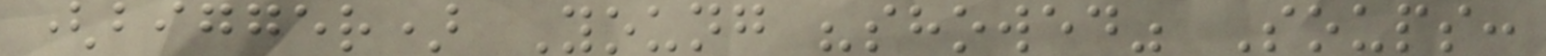(bigger) Young "showed" Soups:
